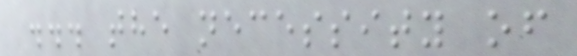... the necessity of
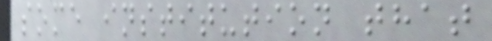some institution that
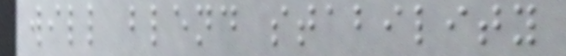will blend stability
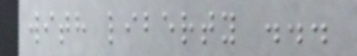with liberty ...
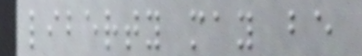liberty may be
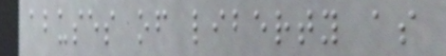abuses of liberty as
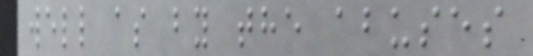well as by the abuses
